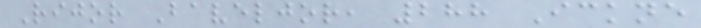Rijor Baveljor, 288 Ickne
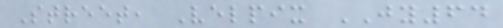Street, Velpix JY64
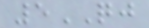5QJ
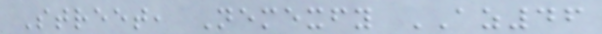Street, Nemexfy AZ46
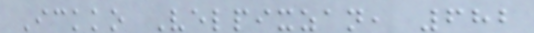Ickko Velpixzan, 682
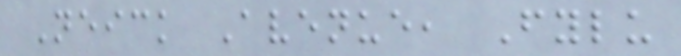Neick Avenue, Fylu
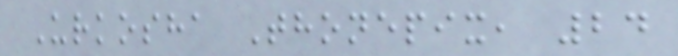Urkosha Thonepix, 24
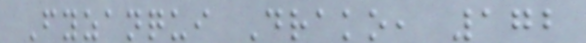Fyzanqui Drako, 172
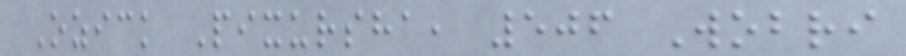Ozick Pixursha, 506 Wobri
